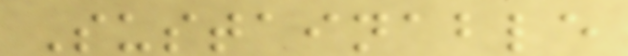Sustainable
